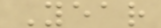Year
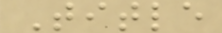Title
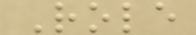Role
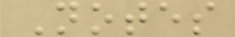Notes
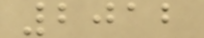2012
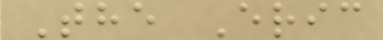The Eric
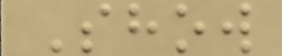Show
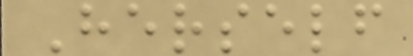Herself
